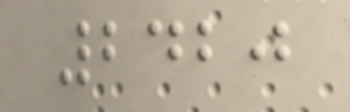2420
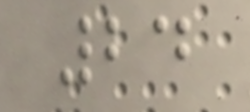24
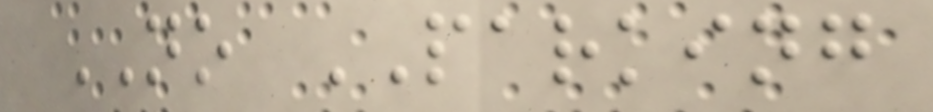NO PARKING
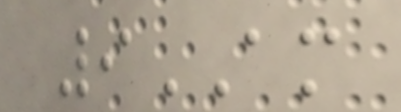9AM
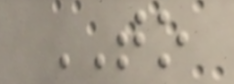TO
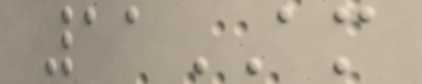11AM
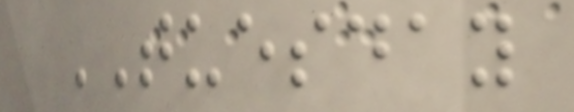TUESDAY
